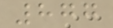877
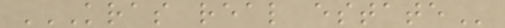KRAS REAL ESTATE
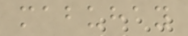mabuhay
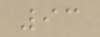93
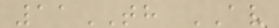11TH AV
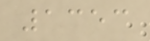1353
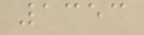1353
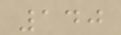140
